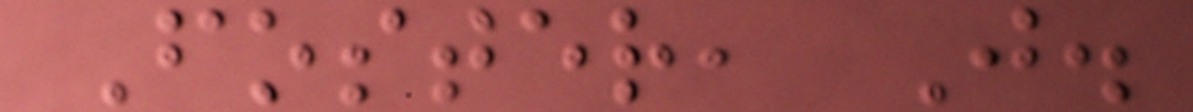Foster, J.
